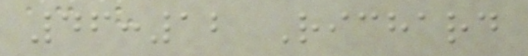46:12 Richard
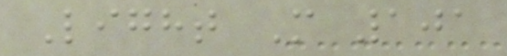Light M 101
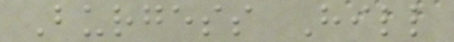Burgess Hill
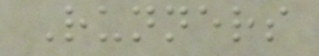Runners
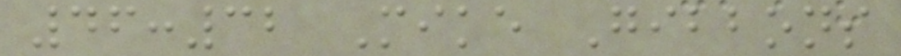46:32 Mike Gibbons
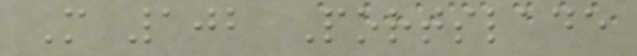M 102 Portslade
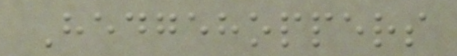Hedgehoppers
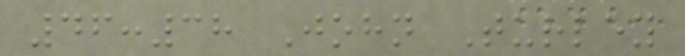46:38 John Turley
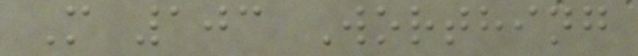M 103 Worthing
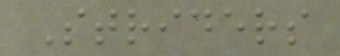Striders
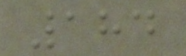184
